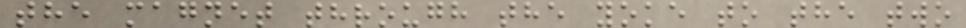the magnet through the yoke to the two
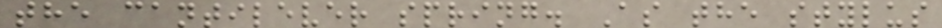the cantilever spring. As the stylus
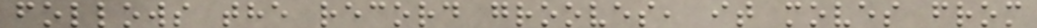follows the record grooves, it moves from
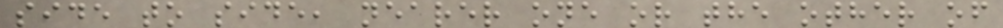side to side, nearer one or the other of
